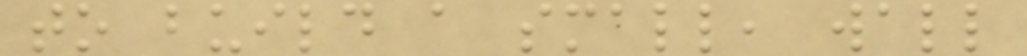to build a small, wall
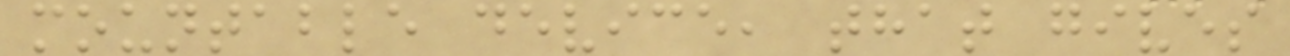mountable device, that gives
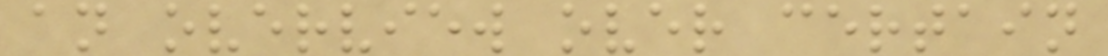an overview over certain
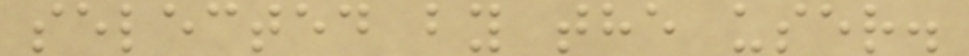selected by the user.
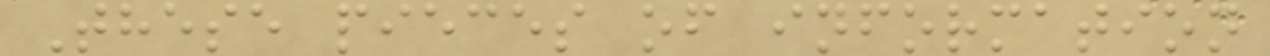These pieces of information
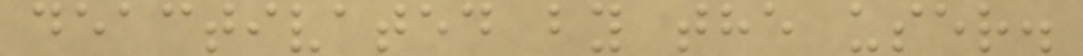deactivated by the user.
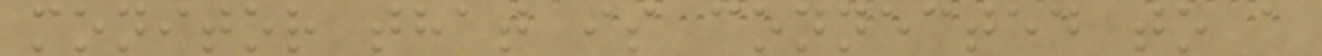monitor that is connected to a
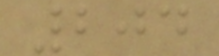204
